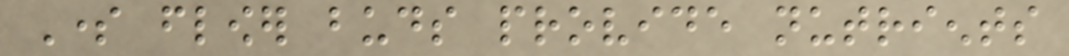Some flower buds provide nutrients
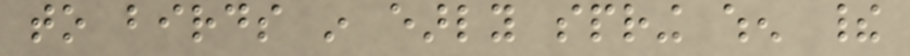to birds in early spring when their
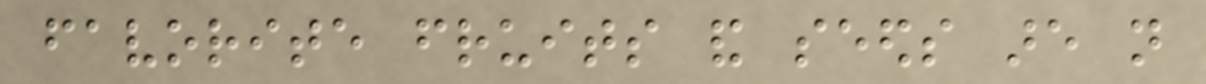favorite fruits and seeds are not
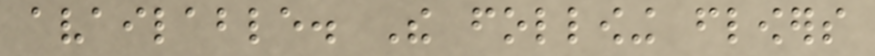available. The following flowers
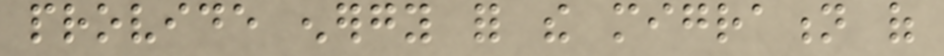provide energy for the migration of
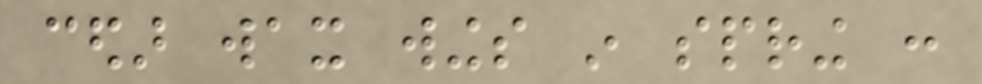cedar wax wings in spring :
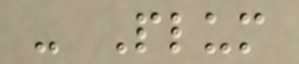- Plum
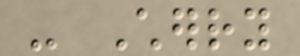- Cherry
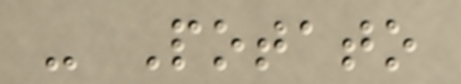- Potato
